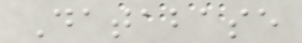Database
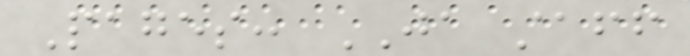Pages: JA staff
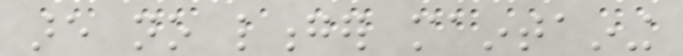are no longer maintaining
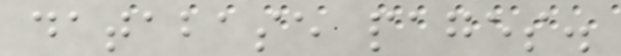database pages.
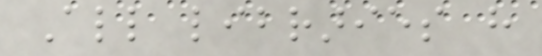All libraries have
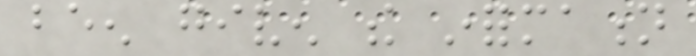been given the information
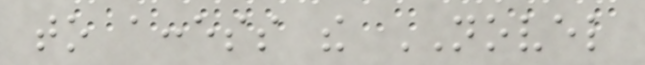to access the NOVEL
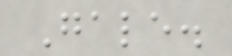Gale.
